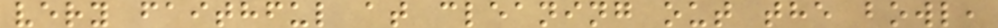very faithful at cleaning out the bowl,
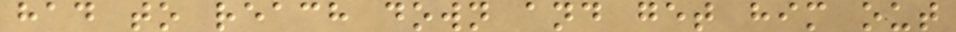had to reach down and get him out
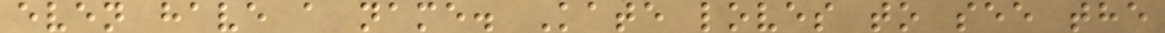even have a name. Kate loves to see the
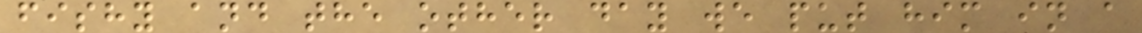fishy and the other day we put him in a
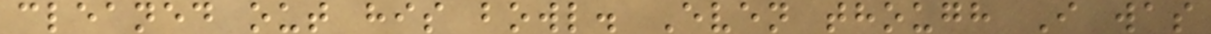cleaned out his bowl. Even though I was
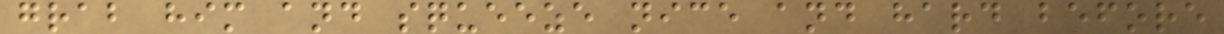grab him and squeeze nice and hard before
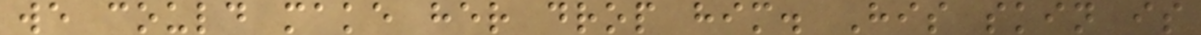we could make her drop him. His skin is
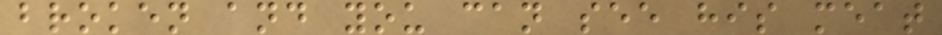broken and you can see his meat
